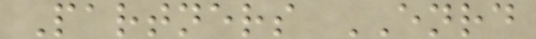Partners ENRD
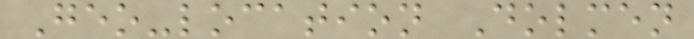Geo-location Dolmen
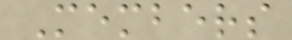Members
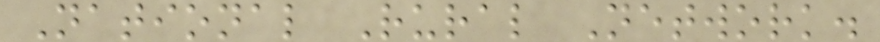National Rural Network.
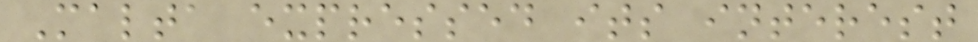Malta expressed its interest
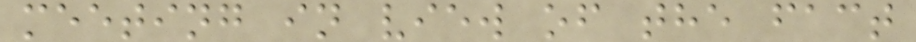meeting in view of the fact
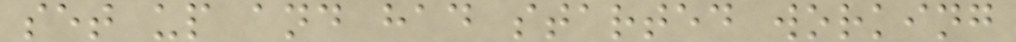set up and had started working
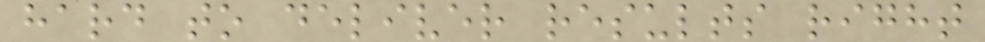hard to deliver results right
